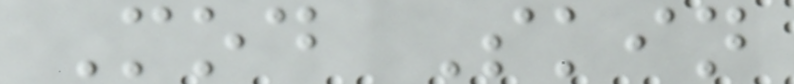Mod Skin
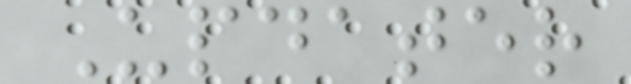Updater
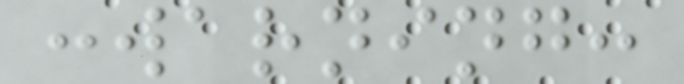:warning:
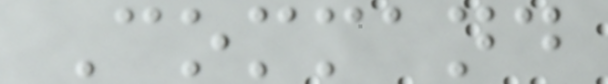Command
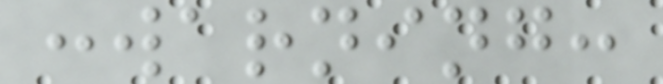:warning:
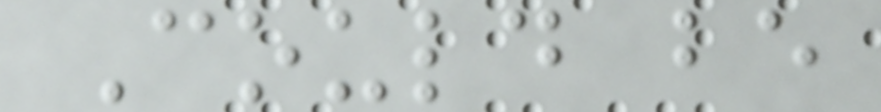Could be
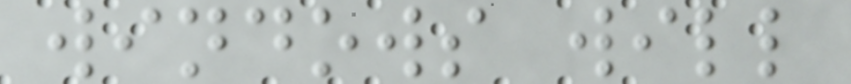windows will
